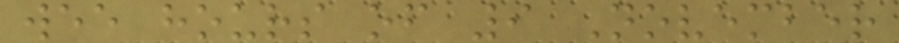wee hours of 9 November
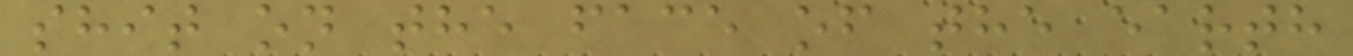shit on the face of the earth
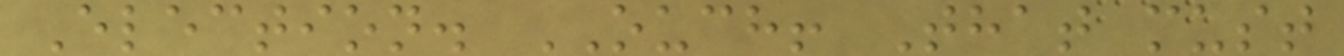Election. OUCH! That must
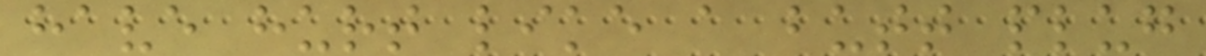have hurt like a butt plug
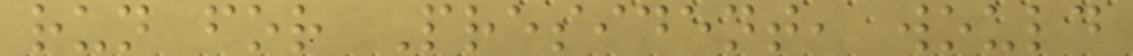run for President, would
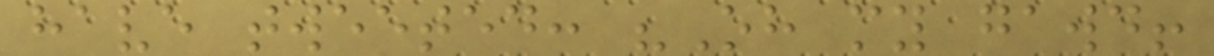have tweeted: "Oh my gawd!
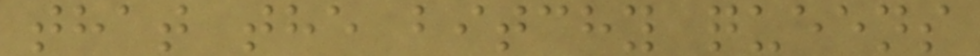that the bitchy queens
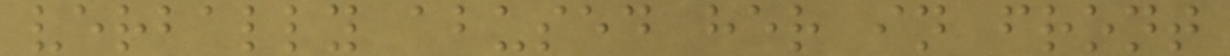verbally abused her in front
